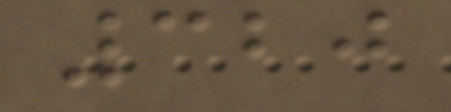320
